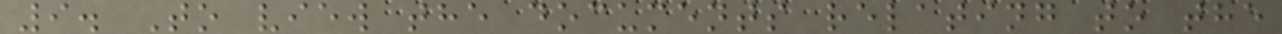9. To view the documents relating to the
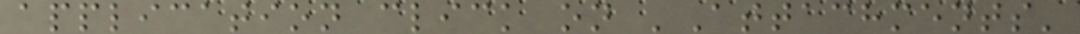application click on 'Attachments'
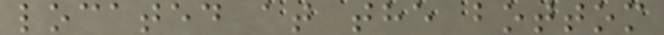located at the bottom
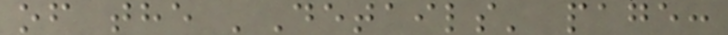of the 'Details' page:
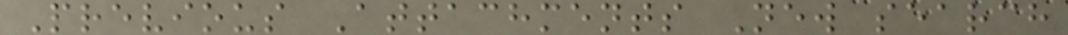Previous Attachments New search
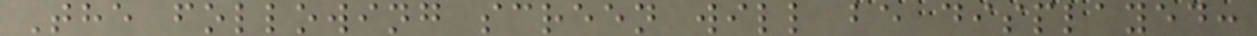The following screen will be displayed:
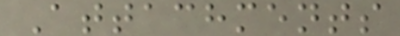Attachments
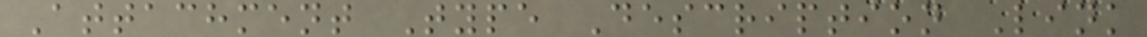Attachment Type Description Link
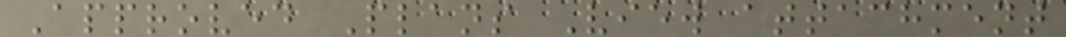Approved Plans View attachment
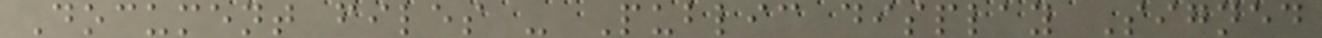Document files - Public display Signed
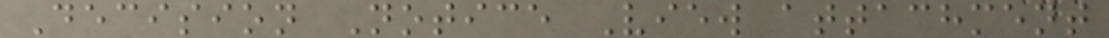Decision Notice View attachment
